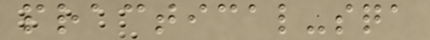practical-sqa
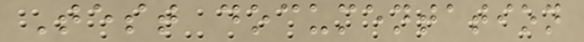Test documentation
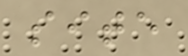site
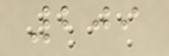209
